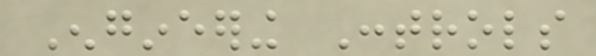Engineering Controls
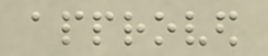approved
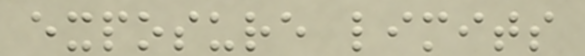exposure limits
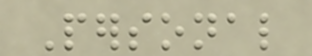Personal
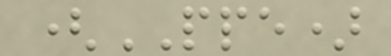(PPE)
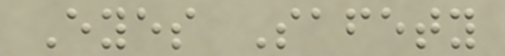Eyes Safety
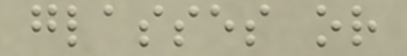glasses or
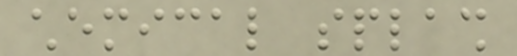chemical splash
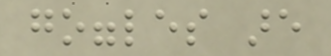goggles are
